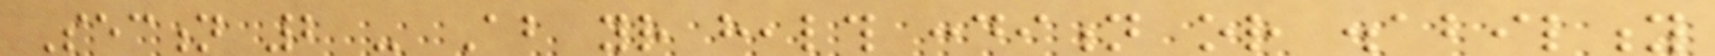Section 2 - About your health condition or disability
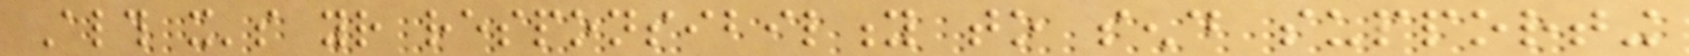Although it's your responsibility to send supporting
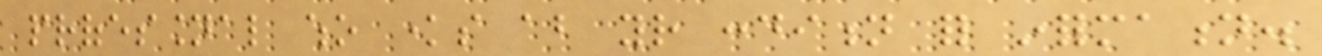professional who knows about your condition for information.
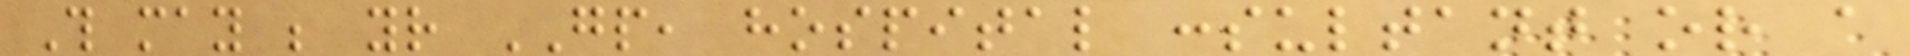This may be your GP, hospital consultant or a
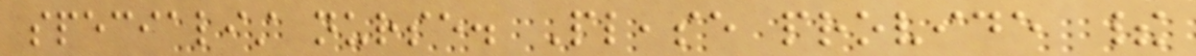specialist nurse. Please provide their
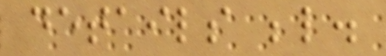details below.
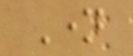Name
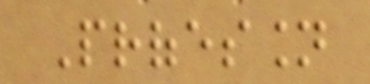Profession
